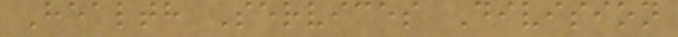Health Services Division
